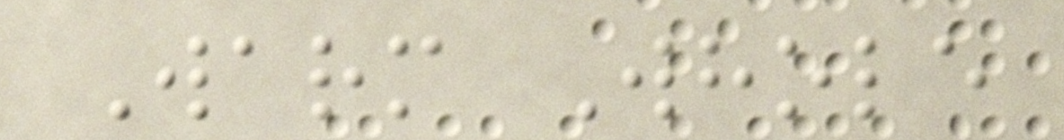Warm Whole
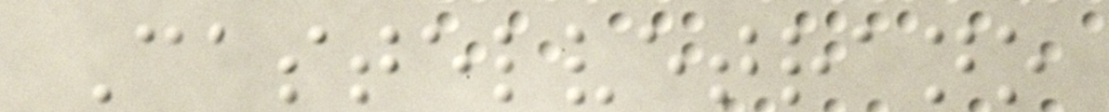Castelvetrano
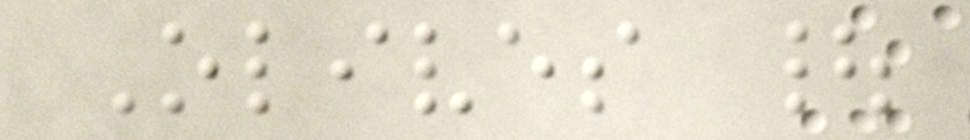Olives |
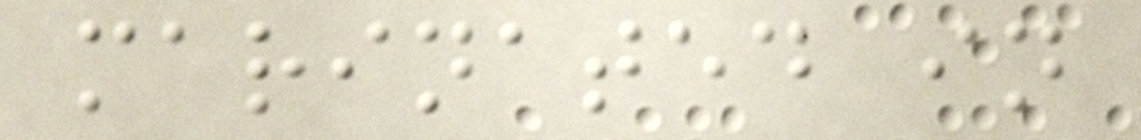marinated in
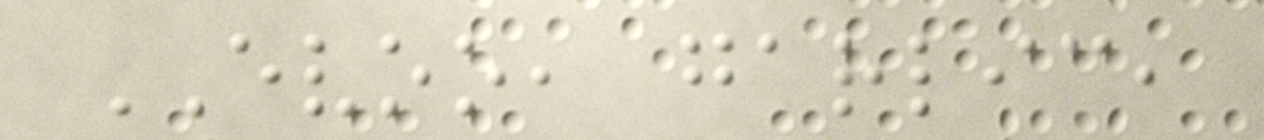EVOO, garlic,
